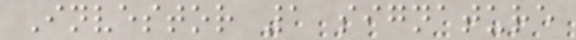Investor 1 signature
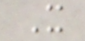X
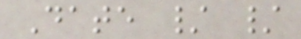Date / /
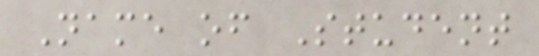Name of Student
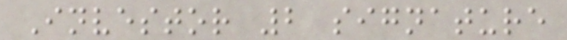Investor 2 signature
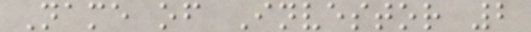Name of Investor 2
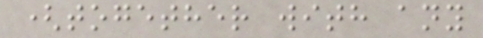(together with any
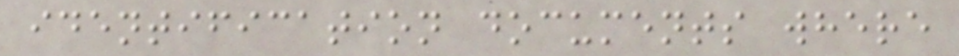identification documents where
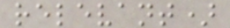relevant)
